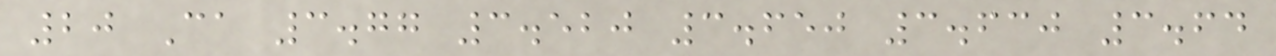20 Ca 3.77 3.520 3.650 3.630 3.64
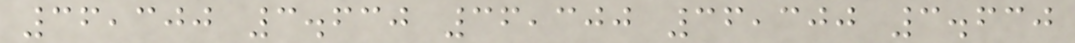36,300 3.630 36,300 36,300 3.630
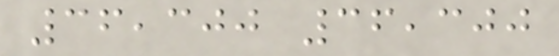36,300 36,300
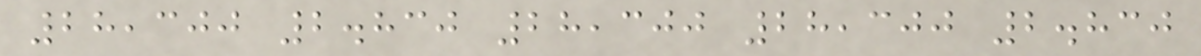28,300 2.830 28,300 28,300 2.830
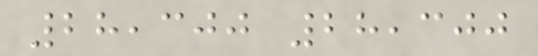28,300 28,300
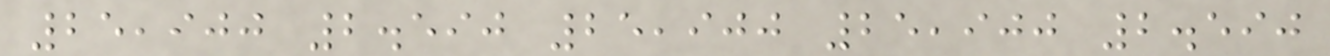25,900 2.590 25,900 25,900 2.590
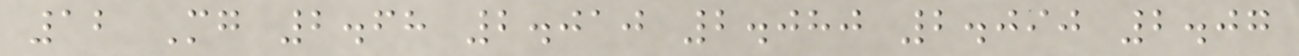12 Mg 2.68 2.010 2.080 2.090 2.07
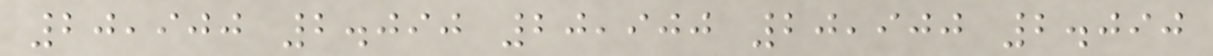20,900 2.090 20,900 20,900 2.090
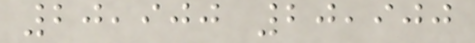20,900 20,900
